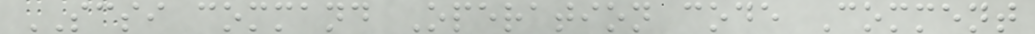SCSI command Operation code Comment
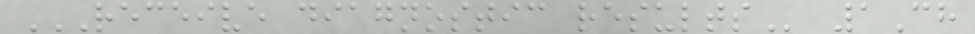RECEIVE DIAGNOSTIC RESULTS 1Ch
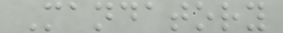Mandatory
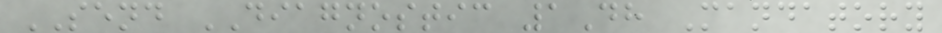SEND DIAGNOSTIC 1Dh Mandatory
